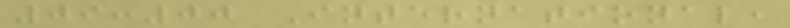09:00 International,
